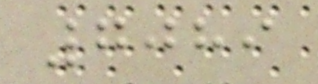7089
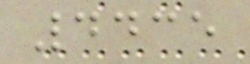4435
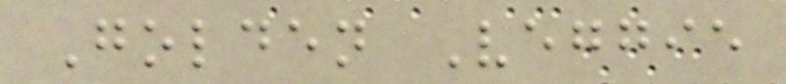Golden Veggie
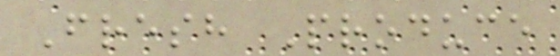Fresh Produce
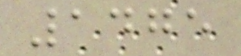1475
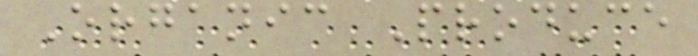Organic Produce
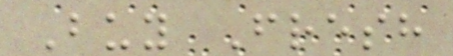Buy Fresh
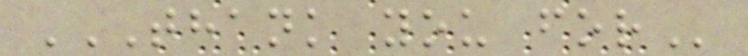THANK YOU FOR
